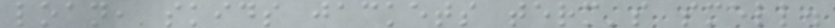loan, skids jackets term's smell.
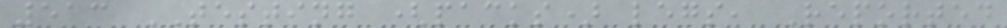513 TESTING (packs) legs, Reported
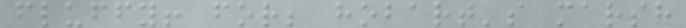fluffy! for; hobart's marsh
